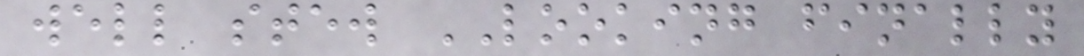well stew LOOKING finally
